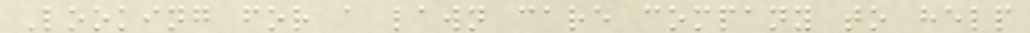Looking for a lawn care company to help
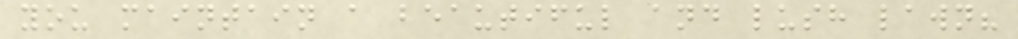you maintain a beautiful and lush lawn?
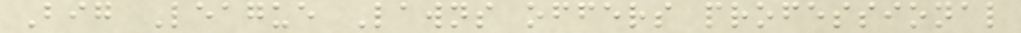Big League Lawns offers professional
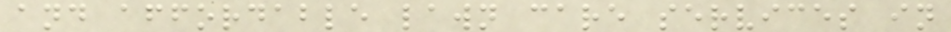and affordable lawn care services in
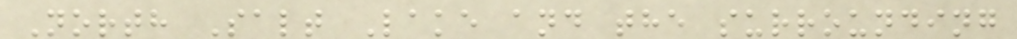North Salt Lake and the surrounding
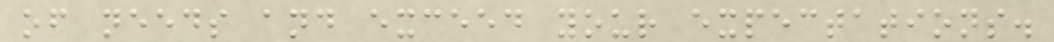of needs and exceed your expectations.
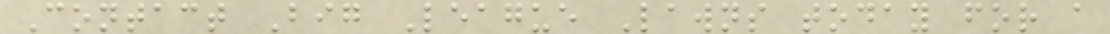Contact Big League Lawns today for a
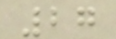27
